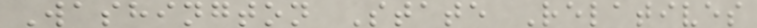Washington State Relatives
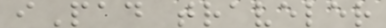iPad traveler
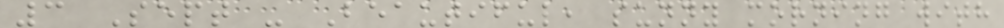3 Sept - Beautiful, sunny morning with
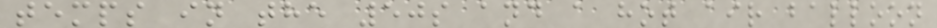temps in the 50s and a hot air balloon
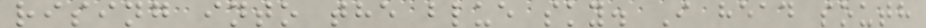rising into the blue sky. I head south
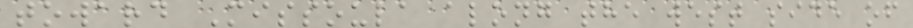toward Missoula along the west side of
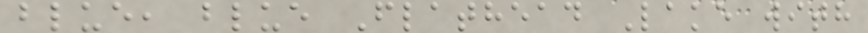blue, blue Flathead Lake with
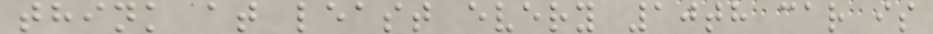think at least every 10th car is
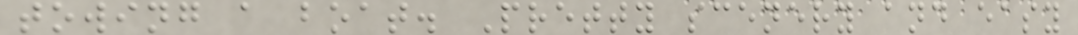towing a boat. Pretty scenery and easy
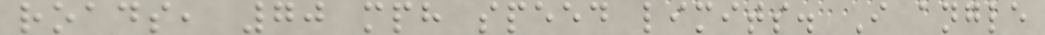roads, 70 mph speed limits. I angle
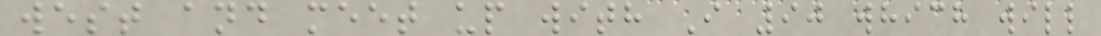west and meet up with I 90 which will
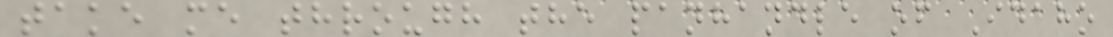take me through the panhandle of Idaho
